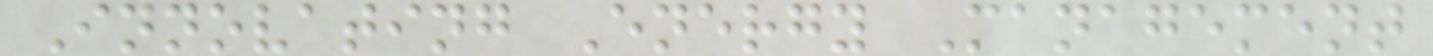Innovating Energy Management
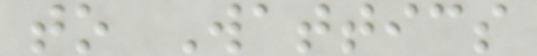to Wattics
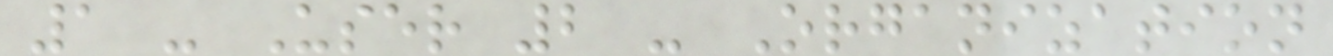1 - User 2 - Organization
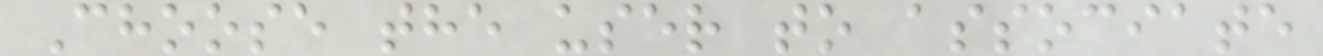Choose the user to associate
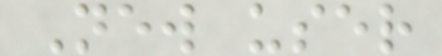New user
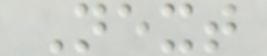Next
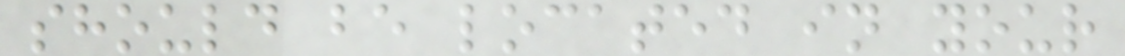should be located in your
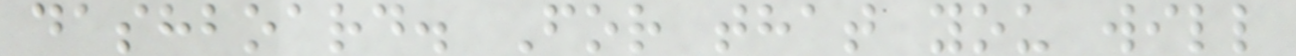dashboard. For that you will
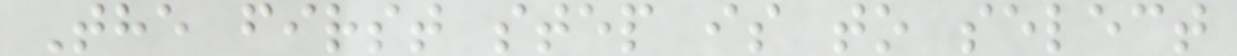The first step is to select
